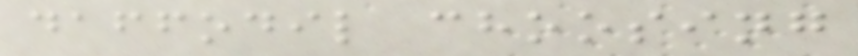daffodil choosing
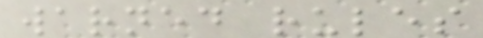warned rules
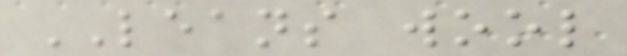LEANS wool
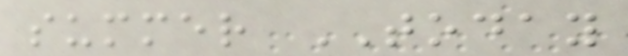summer TODAY
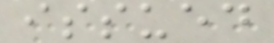issued
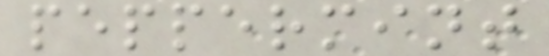peppermint
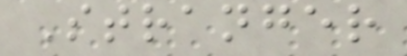Stranger
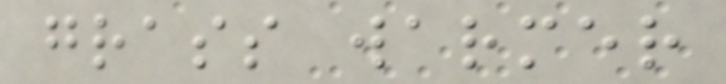grass warmer
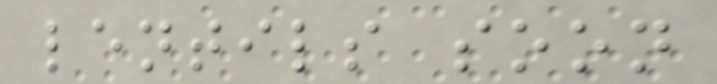lentils soon
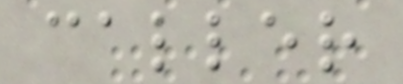caller
